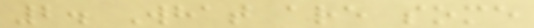2. What are some
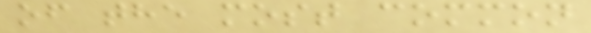of the most common
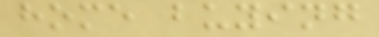home buying
